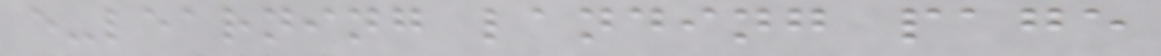e-learning landing page
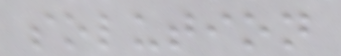solution
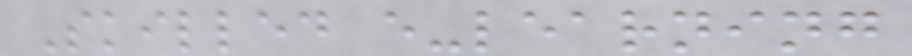Skilled e-learning
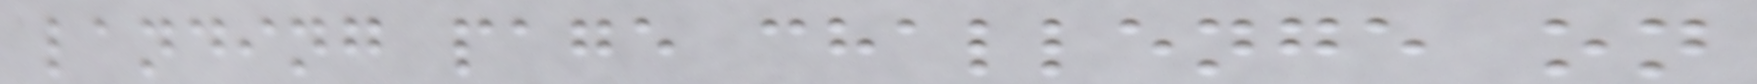landing page challenge on
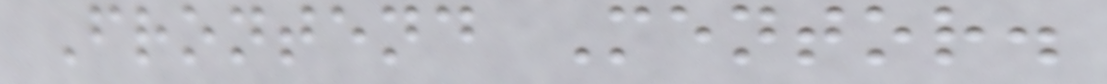Frontend Mentor.
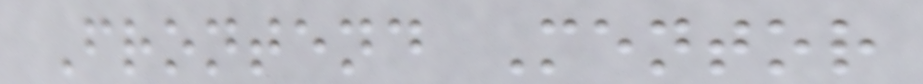Frontend Mentor
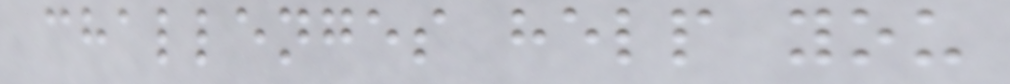challenges help you
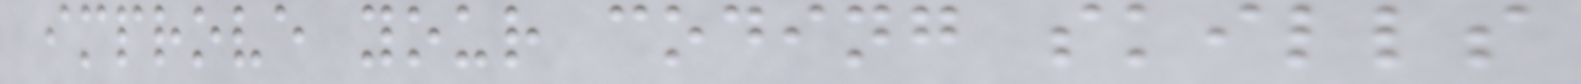improve your coding skills
